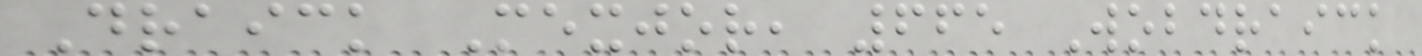Draick Mexjor, 665 Wobdraick
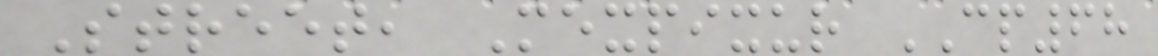Street, Mexpixur CP68
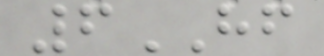6HF
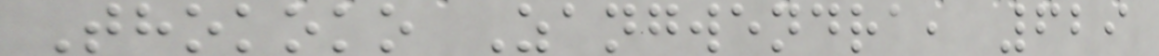Thokoko Zangwendra, 629
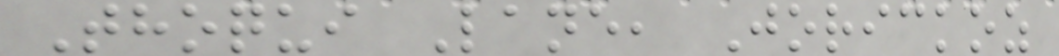Thoqui Lane, Jorickoz
